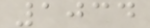1034
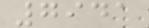7941
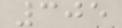305
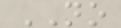NO
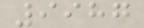9987
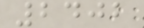2402
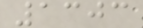1303
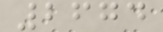2674
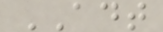ADT
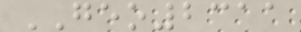GEO2311
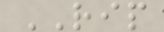RIP
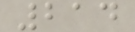214
